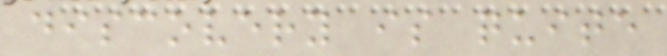discovery is quite
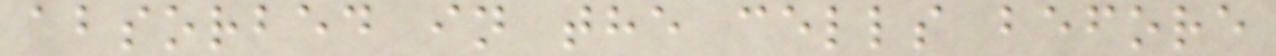absorbed in the cells before
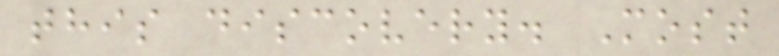this discovery. Most
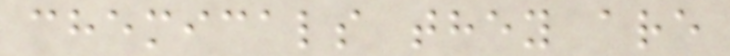chemicals they are
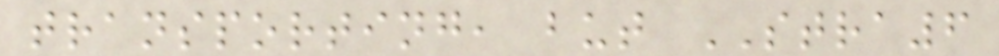transporting, but STRA6
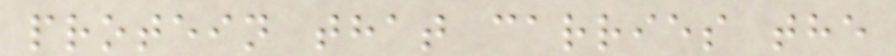protein that carries the
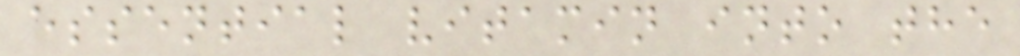essential vitamin into the
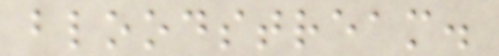bloodstream.
